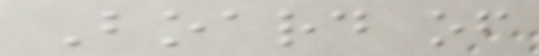Board of
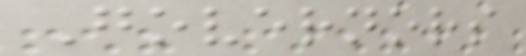Governors
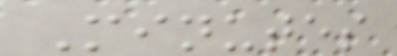Minutes
